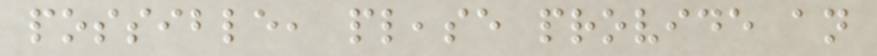possible, please provide an
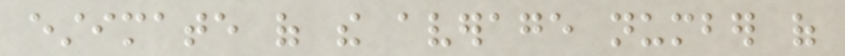estimate of the average number of
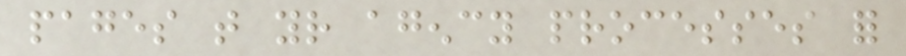pages that your agency processes for
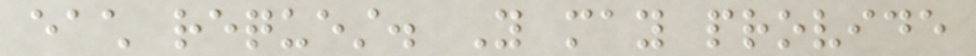each request. You may provide
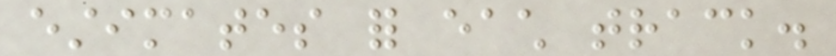estimates for each track.
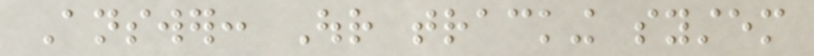Answer: Our tracking system
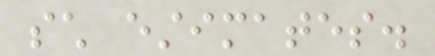such estimates.
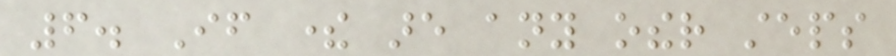6. If there are any other steps
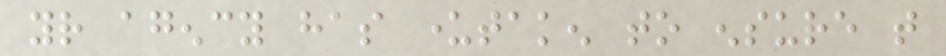your agency has undertaken to ensure that
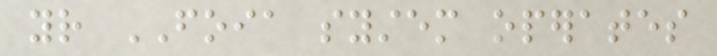your FOIA system operates
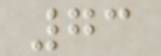73
